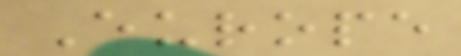Europe
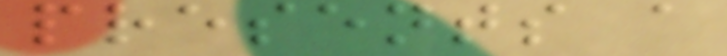presents a
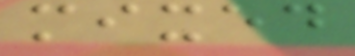mixed
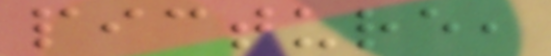picture,
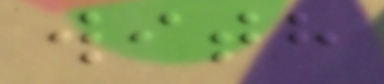with
